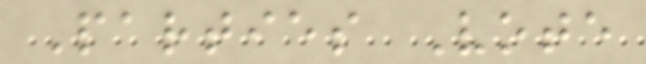Parties Vote
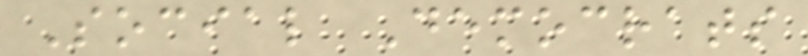Social Democrats
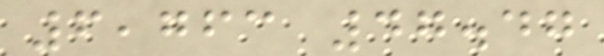6,763 47.47
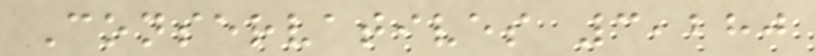Conservatives 3,280
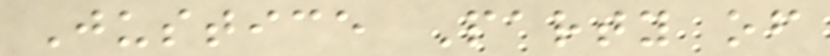Justice Party of
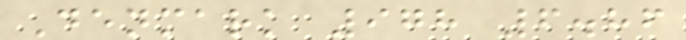Denmark 978 6.86
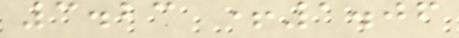3.23 +1.06
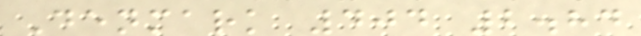Denmark 404 2.84
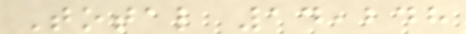Total 14,248
